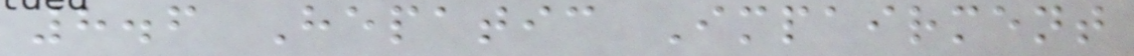8.6 Hepatic Impairment
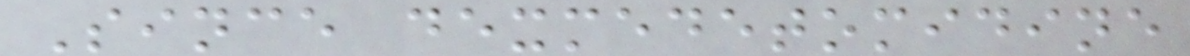Since dexmedetomidine
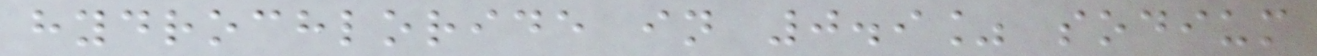hydrochloride in 0.9% sodium
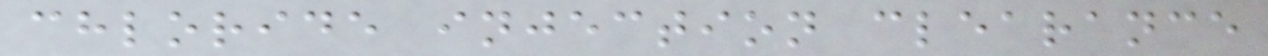chloride injection clearance
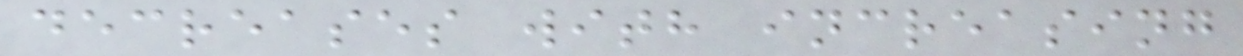decreases with increasing
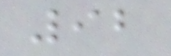92
